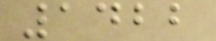1422
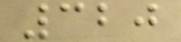320
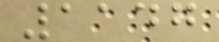1147
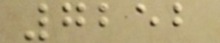7252
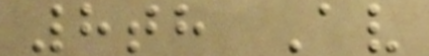8th Av
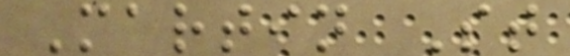Martin St
